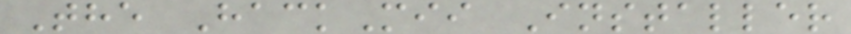The HackMii Installer
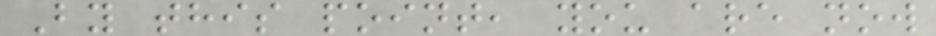By this point, you are now
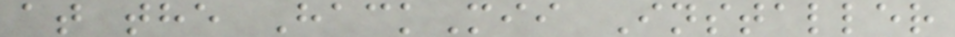at the HackMii Installer
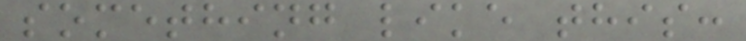something like this:
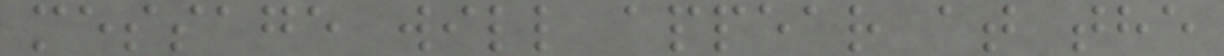message will appear at the
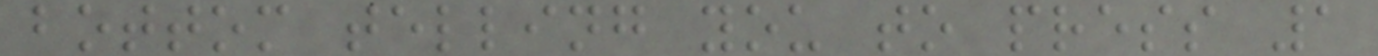bottom telling you to press 1
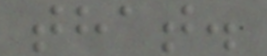that.
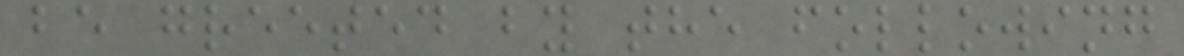be greeted by the following
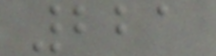221
